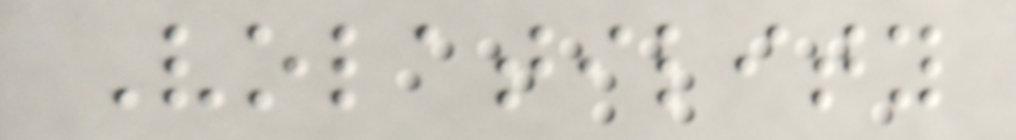Volatility
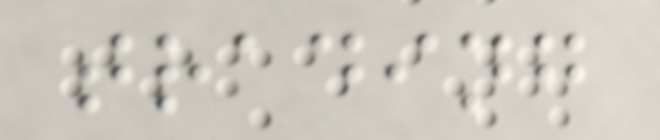trading
